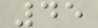45
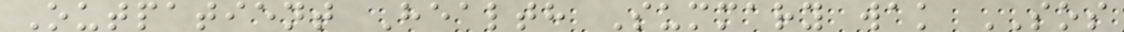Outpatient Health Summary wak SOS
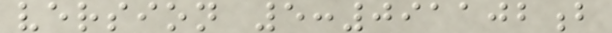version 5:091102b
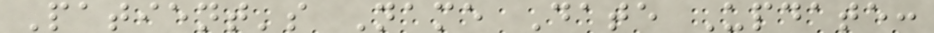Patient's Name Date Update:
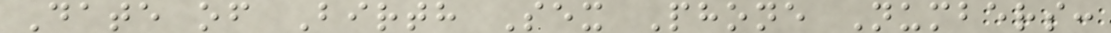Date of Birth Sex Phone Numbers:
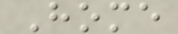Home
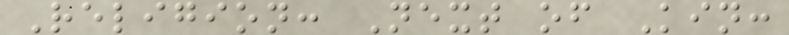Religion: Next of Kin:
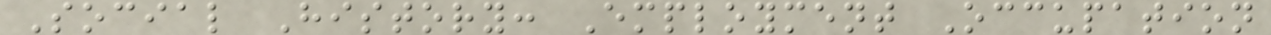Social History: Employment Occupation
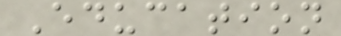Education
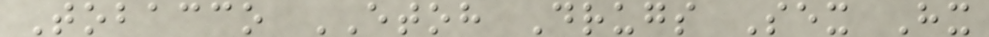Tobacco ETOH Drugs Sex Hx
